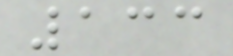133
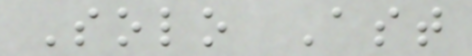Solo Ast
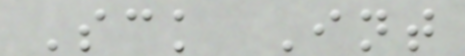Sck Int
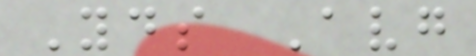Yds Avg
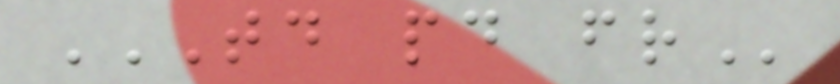TD PD FR
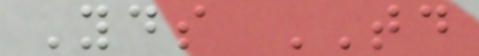Yds TD
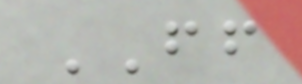FF
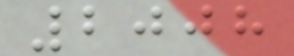2008
